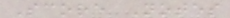Score Notes
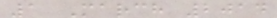1 March 2014
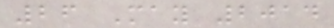26 May 2014
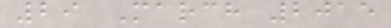29 March 2015
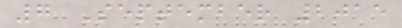7 September 2015
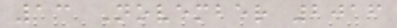13 November 2016
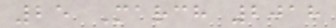25 March 2018
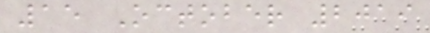15 October 2019
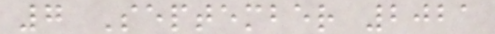7 September 2021
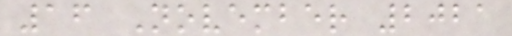16 November 2021
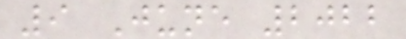9 June 2022
